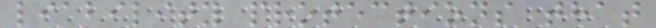liability protections that
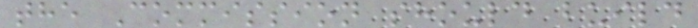the Commission should build
